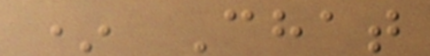* Chat
